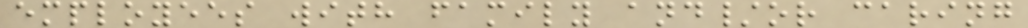employees with family and/or caring
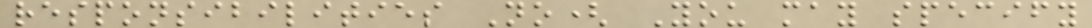responsibilities No( You may specify
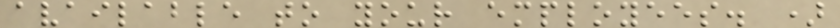available to your employees. )
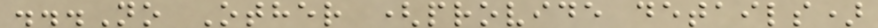...No Other (provide details)
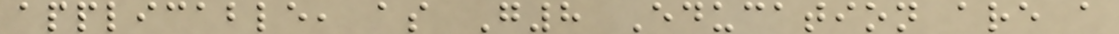applicable, as G8 Education are a
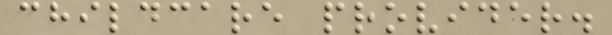childcare provider.
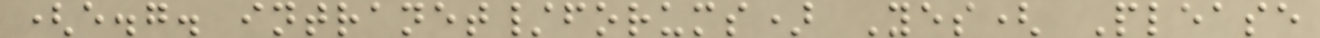(e.g. intranet/forums) Yes( Please
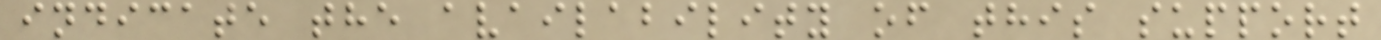indicate the availability of this support
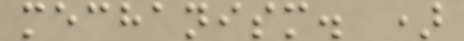mechanism. )
